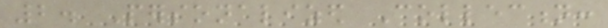2. Personalized Collection:
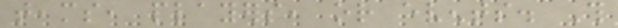teams, players, or events. This
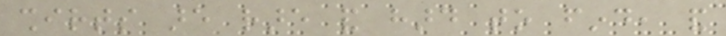shirts are rare and hard to find, and
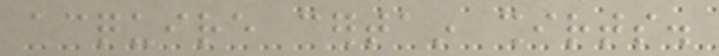acquire certain shirts.
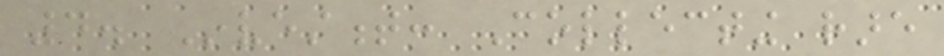4. Investment: Collecting rare
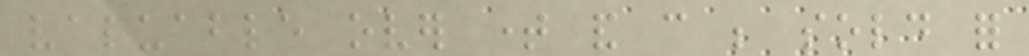valuable over time and can be sold for
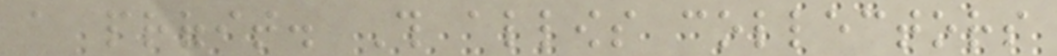a profit. This allows collectors
